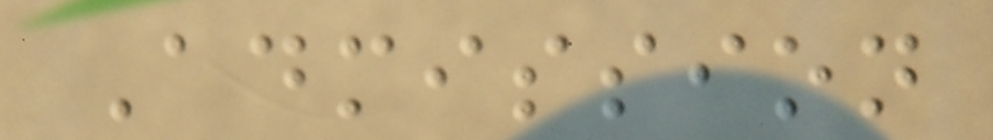Admission
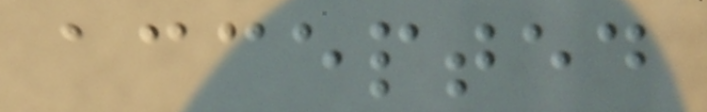accepted
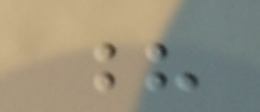?
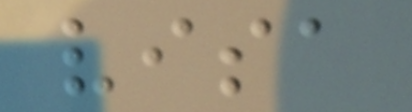visa
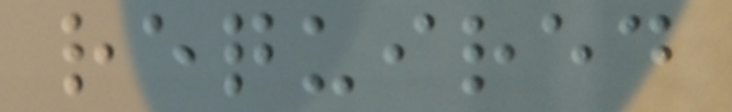required
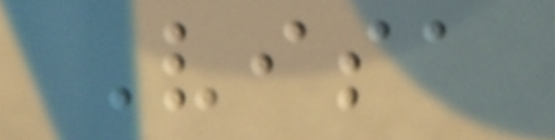Visa
